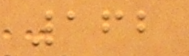162
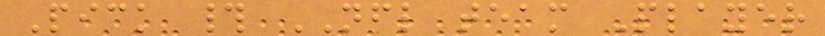Pick # NFL team Player
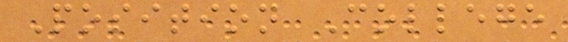Position College
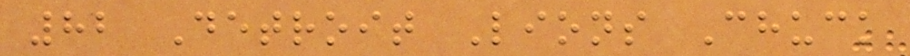82 Detroit Lions Chuck
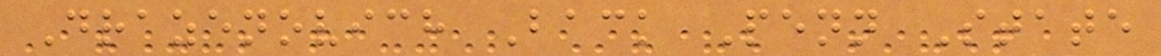Drazenovich Back Penn State
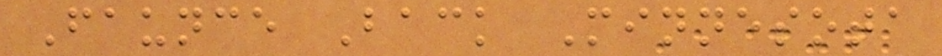Faunce Back Minnesota
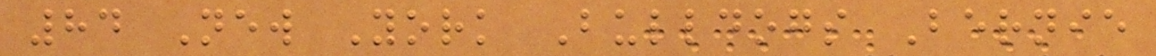84 New York Bulldogs Bernie
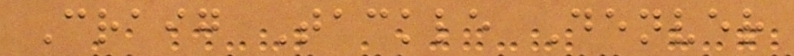Craig Tackle Denver
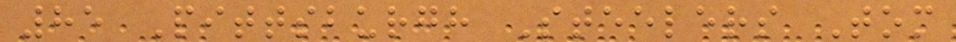85 Pittsburgh Steelers Tom
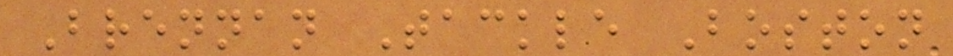Brennan Tackle Boston
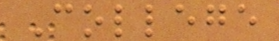College
